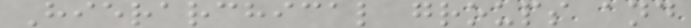Hierarchical groups and
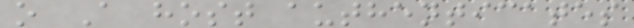o A host authenticates
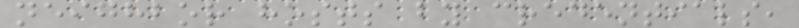neighbor hosts by credentials,
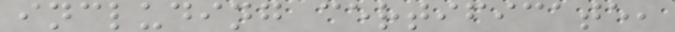including certificate,
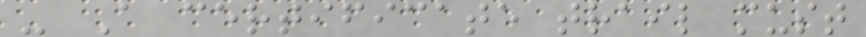- A certificate trail must
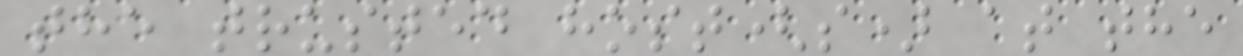the trusted host(s) at the
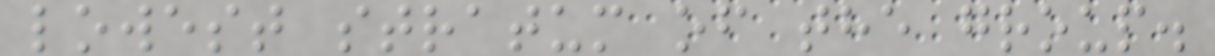lowest stratum of the group.
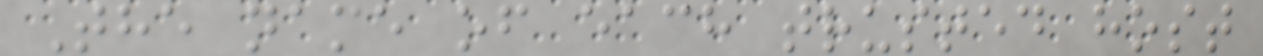The name of each trusted host
